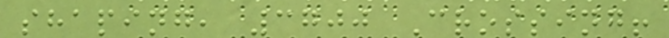shaping, 3700 Crossing!
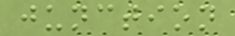junction
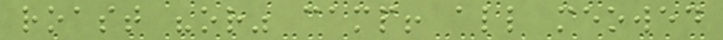roast "or" camp! all meowed
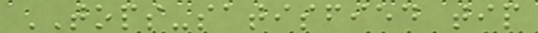TOPS-satisfied tip
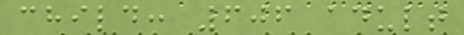child: 606 adult
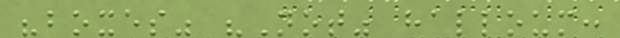"boxes" "Not" halloum:
